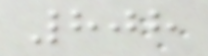808
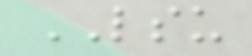LSU
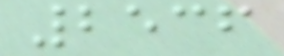2536
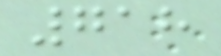718
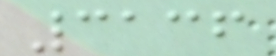3136
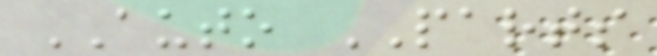AUTO PARTS
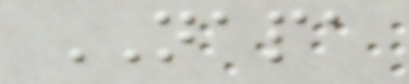NAPA
